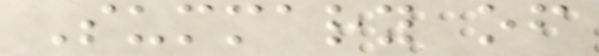Summary of
